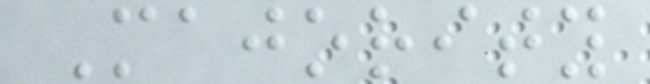Majority
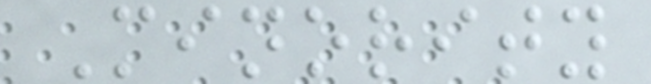Minority
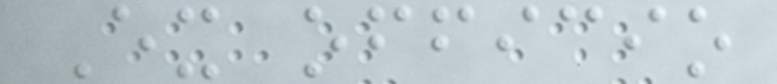Ex officio
